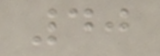40
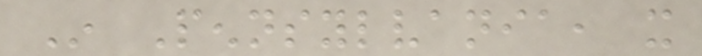In Pennsylvania, it
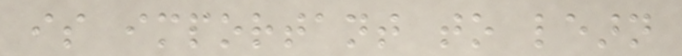is important to learn
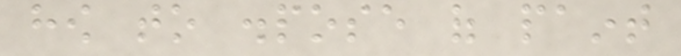how to dispose of paint
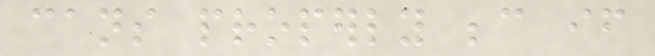cans properly because if
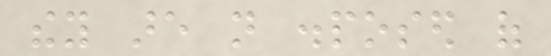they are not disposed of
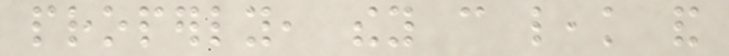properly, they can leak and
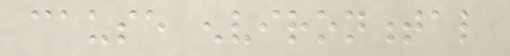cause environmental
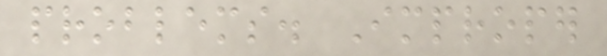problems. Improper
